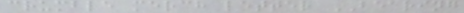crumble merch letter BEARING
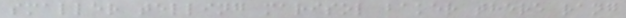smaller telling marisol baker there rang
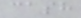cash
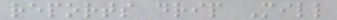reports drip Mill
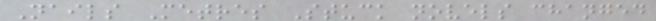Nails Metres Stuck novels changed
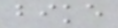bike
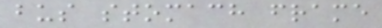bus stomach frame
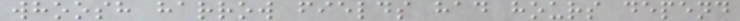whoosh harrow fields had hours depend
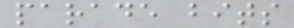parade bits
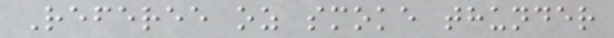Referee oz smoke thunder
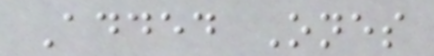Added Ones
